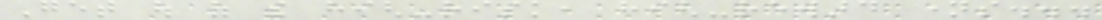Get out of the high-risk, high-reward names...
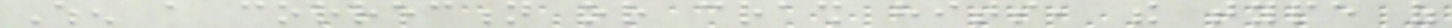When a correction or crash hits, the type of
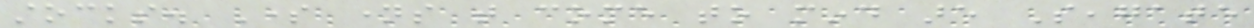stocks. Some names that come to mind are Seagate
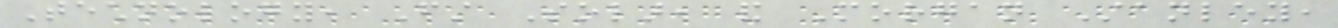Technology, First Solar, and Morgan Stanley,
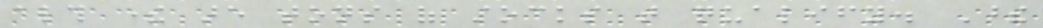although there are tons of stocks that qualify. These
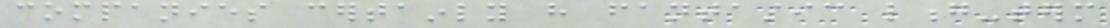companies certainly have fantastic long-term
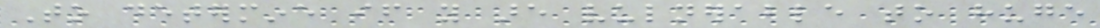To determine if you are vulnerable to huge
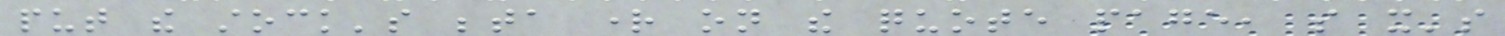put the stock's beta right on the quote page, so it's
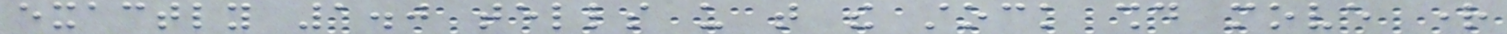exactly 1.0 tells us that the stock should move right
